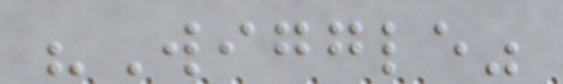"Wiggle"
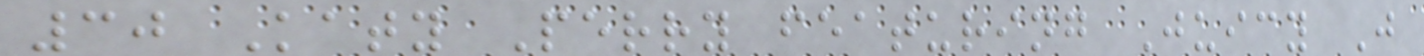30 Katy Perry featuring Juicy J
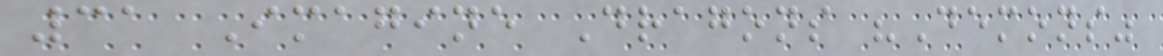31 Imagine Dragons "Demons"
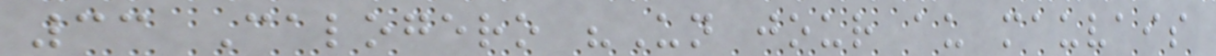33 Calogero "Un jour au mauvais
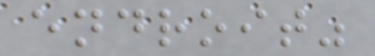endroit"
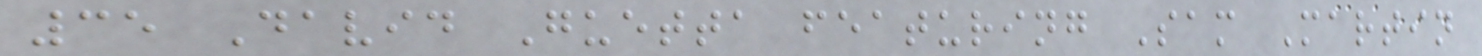35 David Guetta featuring Sam Martin
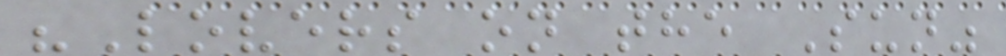"Lovers on the Sun"
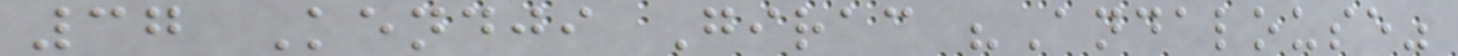37 Kendji Girac "Andalouse"
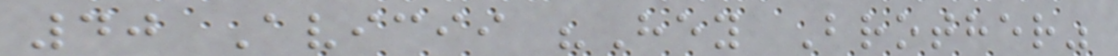40 Avicii "Hey Brother"
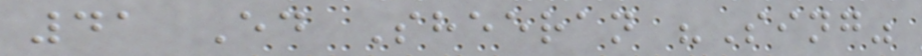41 Ed Sheeran "Sing"
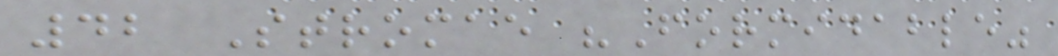42 Stromae "Formidable"
